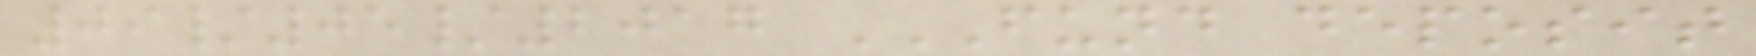09/05/2017 FUND DEPOSIT
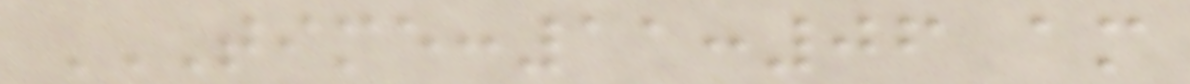TIME:11:06 AM
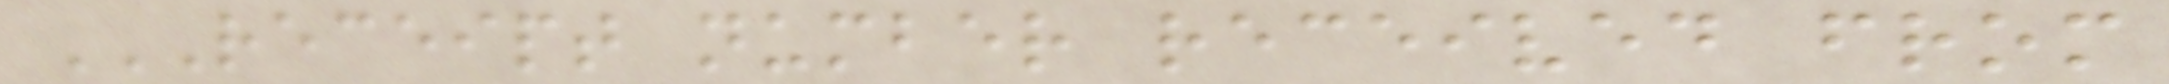RECEIPT NUMBER RECEIVED FROM
